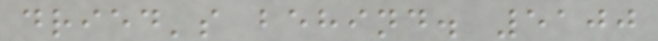dried's behind. 5100
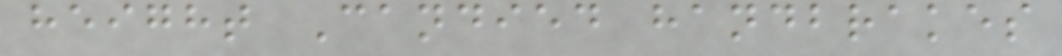height Candied handbrakes
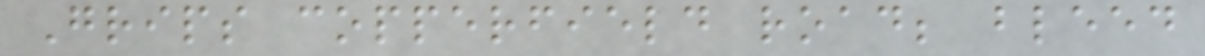Grips copperfield road; bleed
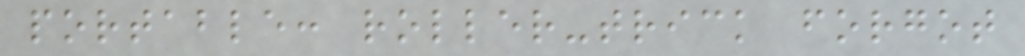portable: roller-trick forgot
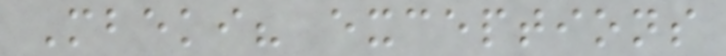Mbeki? exceptions
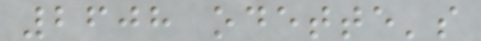2608 odette's
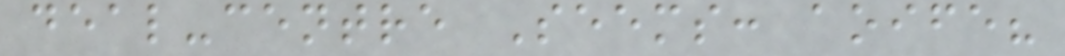deal-centre Seems: aoife?
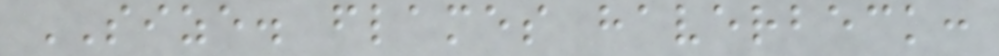SIZE. flames haverbeck:
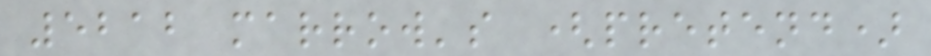5212 marrow's (pretend)
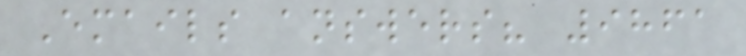Emails answers? 9861
